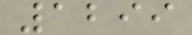1299
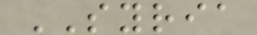SYRIA
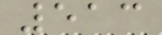513
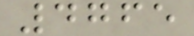4765
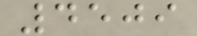4509
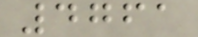4761
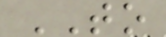TO
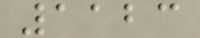1123
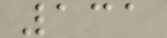131
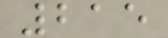215
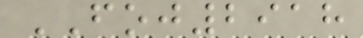FOJ2918
